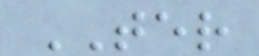TER
